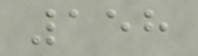158
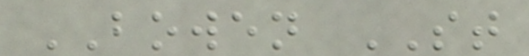BOWEN ST
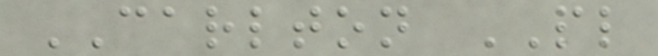CARLTON PL
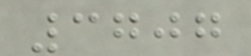3707
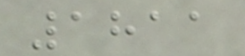1811
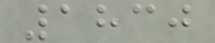1830
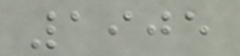1905
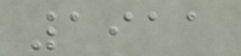1911
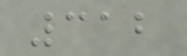312
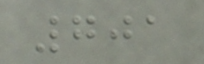701
